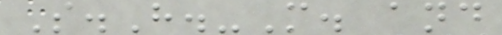S.H.-M. and
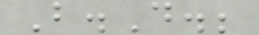B.D.;
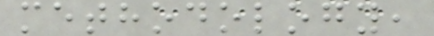methodology,
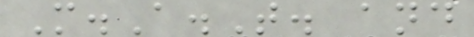M.A.T. and
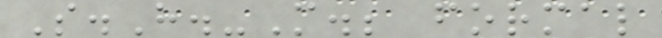S.H.-M.; formal
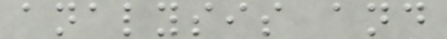analysis and
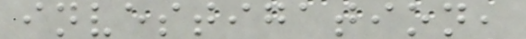investigation,
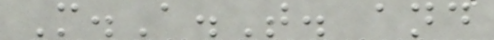M.A.T. and
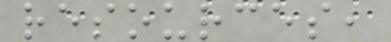resources,
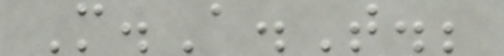M.A.T.;
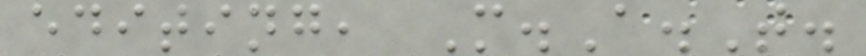editing, M.A.T.
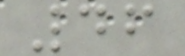46
